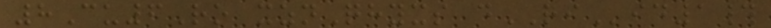8Cu6Ro xznQhyxs dRIid1#
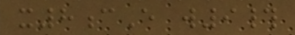x8cE w9#
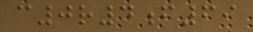c0r4f69
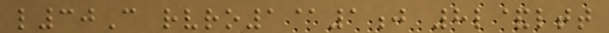l30C rvro1@1j 8l&ltt
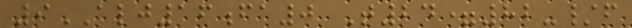9ALJ16fa0 T24=82-/f
